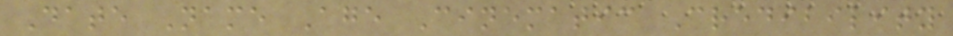Date Name Age Cinematic Credibility
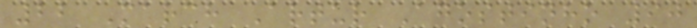22 March Artur Agostinho 90
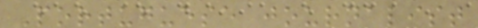Portuguese journalist
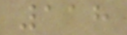118
